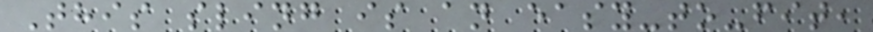This sling is an easy-to-fit,
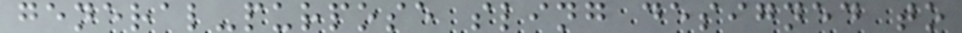general-purpose sling designed to
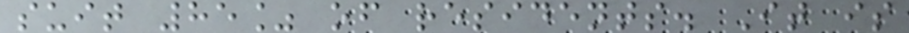suit 85% of residents. It is
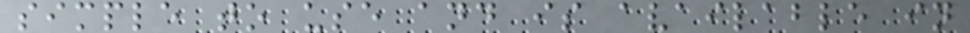simple to use and is available in
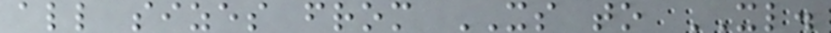all sizes from XS to XL.
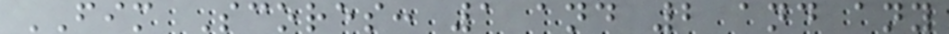FIM Scores: 1 and 2 and any
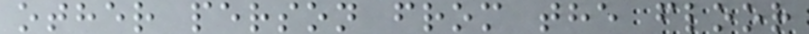other person from the floor
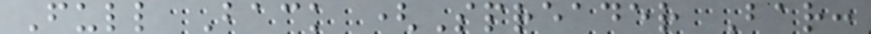Full Back (Spreader Bar:
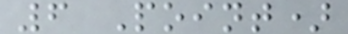6 Point)
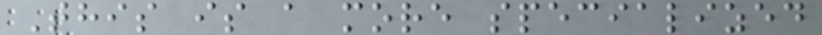This is a more specialized
